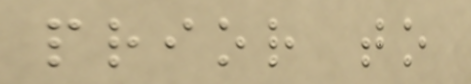prior to
